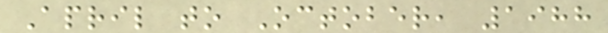April to October, 1988
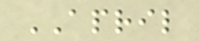APRIL
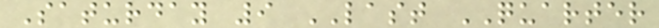Saturday 9 LAST QUARTER
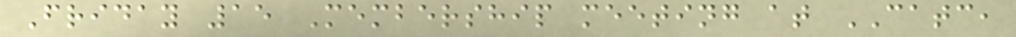Friday 15 Membership meeting at CATC,
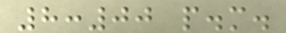8:00 p.m.
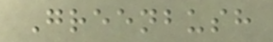Greenbush
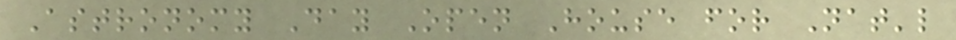Astronomy Day Open House for Nat'l
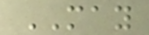MAY
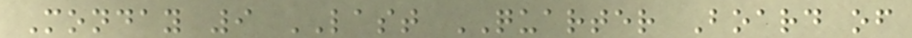Monday 9 LAST QUARTER Board of
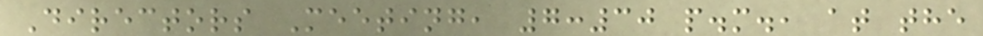Directors Meeting, 7:30 p.m., at the
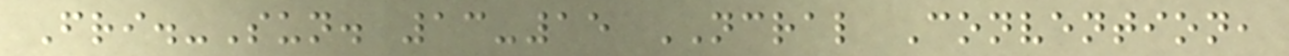Fri.-Sun. 13-15 NCRAL Convention,
